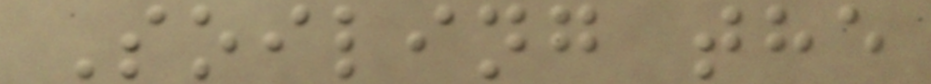Soiling the
